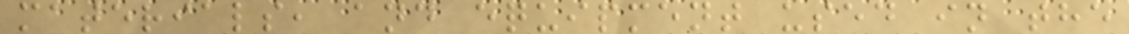materials, and equipment used in the
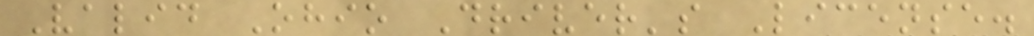Valid Ohio Driver's License.
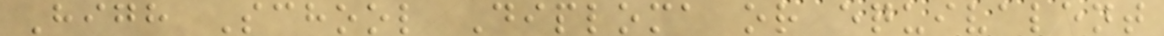High School Diploma or equivalent
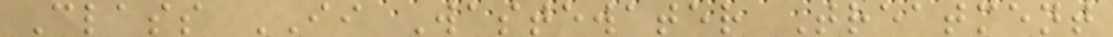Class II Wastewater Treatment
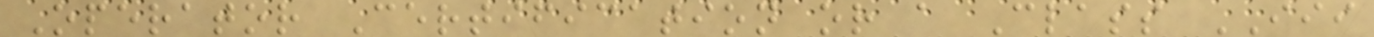Operator Certification or a Class III
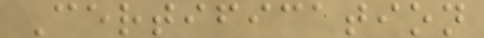Certification
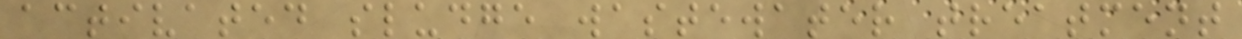activated sludge wastewater treatment
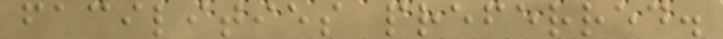facilities preferred.
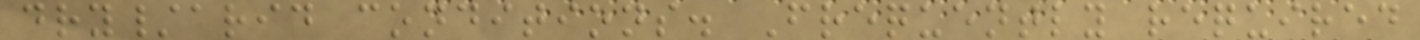dry/arid conditions. Frequently required
